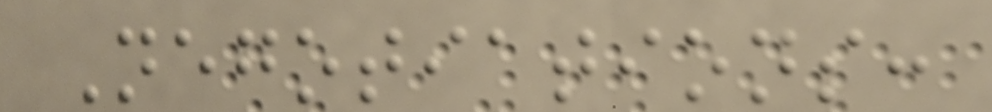Negotiations:
